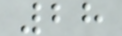28
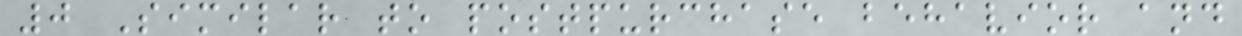0 Similar to postpurchase behavior and
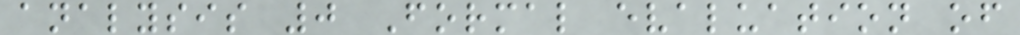analysis 0 Formal evaluation of
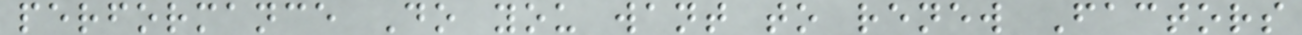performance Do you want to renew Factors
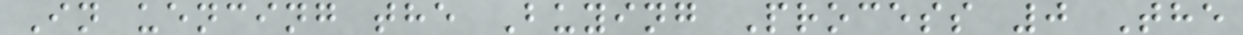In uencing the Buying Process 0 The
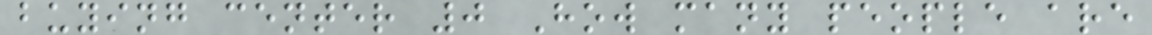buying center 0 How many people are
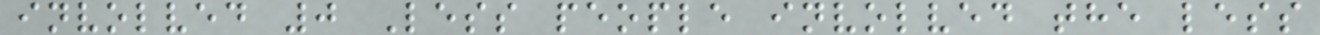involved 0 Less people involved the less
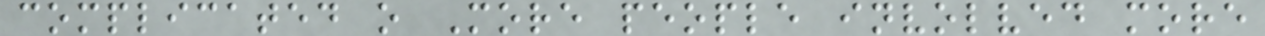complicated o More people involved more
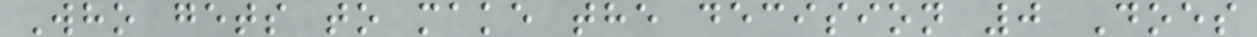Who gets to make the decision 0 Does
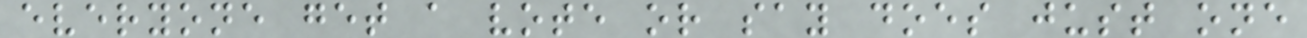everyone get a vote or say does just one
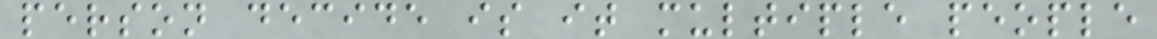person decide is it multiple people
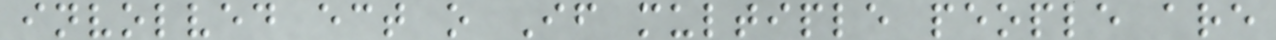involved ect o If multiple people are
